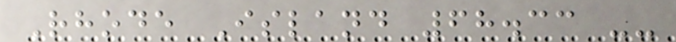Rhode Island 68.33 --
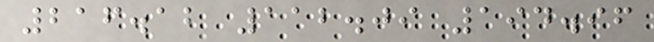216.12 112.09 194.96
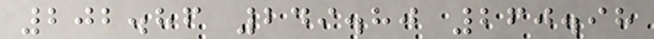202.86 249.80 260.98
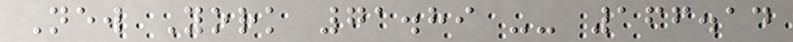New York 71.89 -- 166.14
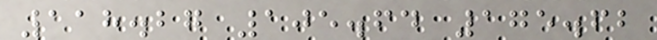118.27 105.64 175.62
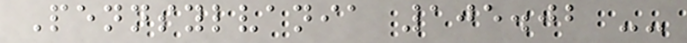Pennsylvania 105.02 --
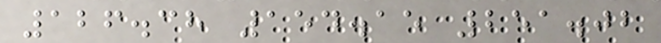126.38 154.15 251.02
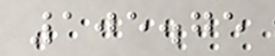105.75
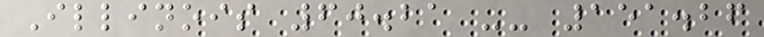Illinois 60.21 -- 151.26
